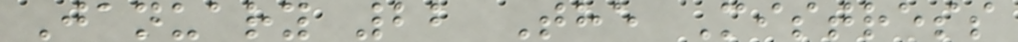January 22 The Mistress
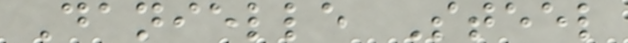Danielle Steel
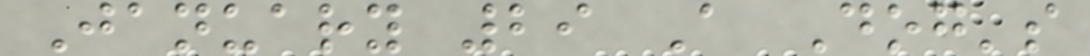January 29 A Dog's
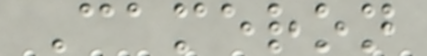Cameron
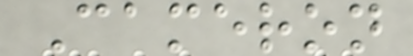Cameron
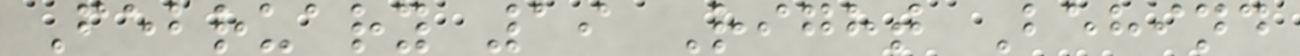February 19 Right Behind
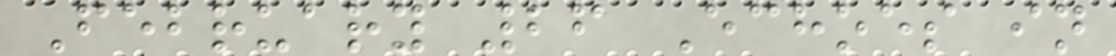February 26 Echoes in
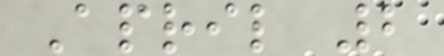April 2
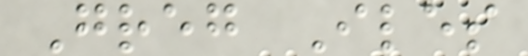Greg Iles
